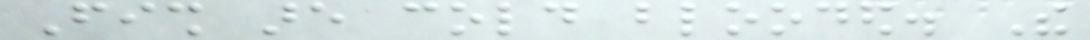Fish are cold blooded. The
